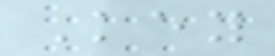Key
